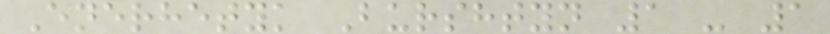Enerhetyk Burshtyn 1 - 1
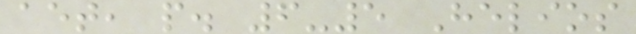aet, p. 6-5 Helios
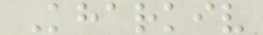Kharkiv
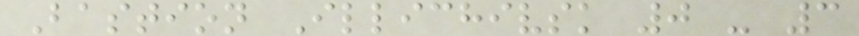Bastion Illichivsk 0 - 3
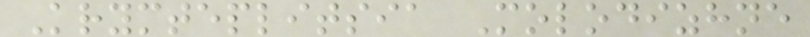Krymteplitsia Molodizhne
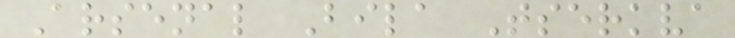Arsenal Bila Tserkva
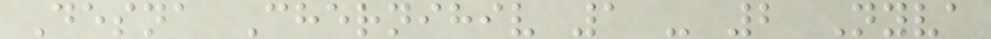Desna Chernihiv 1 - 2 Nyva
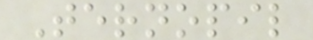Ternopil
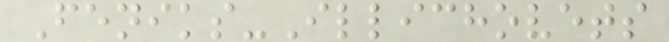Feniks-Illichovets
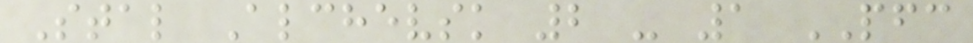Stal Alchevsk 2 - 1 PFC
